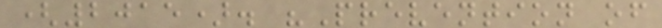(2015). "Prevention of
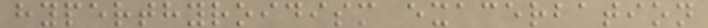hyperthyroidism exacerbation
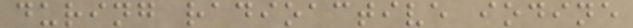during radioactive iodine
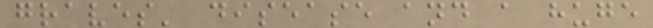graves' disease and a huge
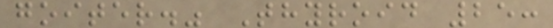goiter." Thyroid 25:
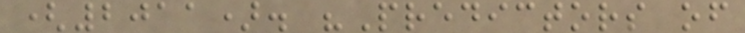(2011). "Predictors of
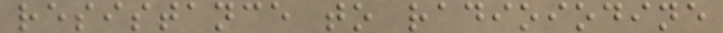resistance to radioiodine
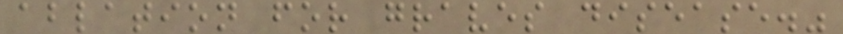ablation for graves disease."
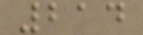214
